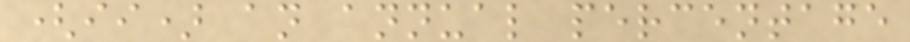(ii) an annual percentage
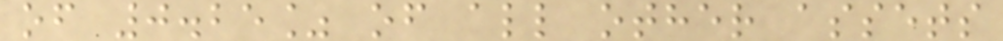of 0.25% of all other assets
